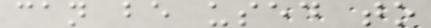can be used to
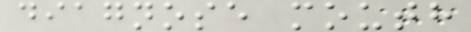diagnose mouth
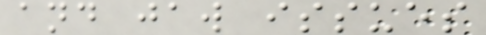and jaw issues
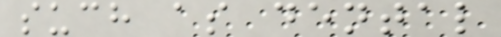such as dental
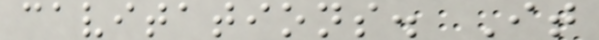cavitations. It
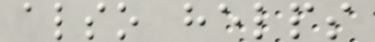also helps
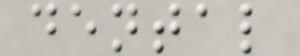dental
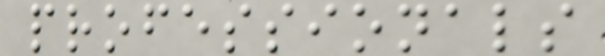professionals
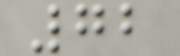72
